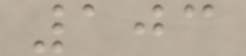103
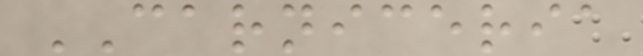CARNICERIA
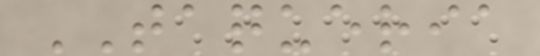TAQUERIA
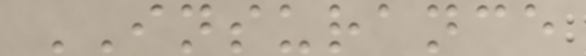INSURANCE
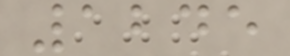1245
